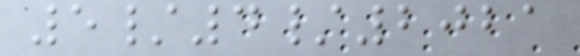5/4/2021
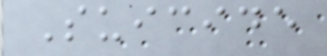Suicide
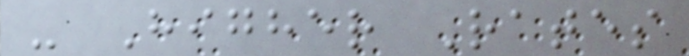- Higher Rates
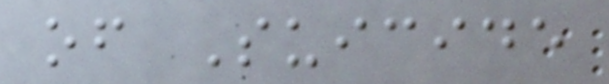of Suicide
